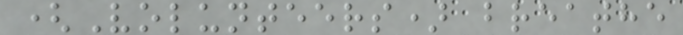(Volunteers) breathe
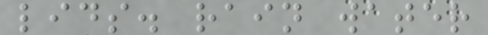lids. rain water
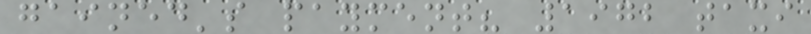gained's payment? 1972 taxi
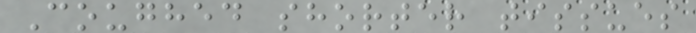Coughed shorter tissues
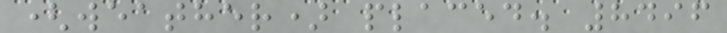(weather) placed. 8496
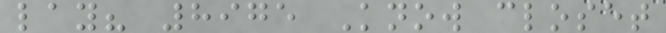lay? 8975 Know closet
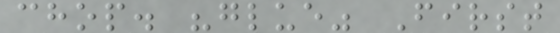chop. "glue" First
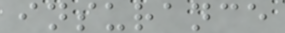insurance
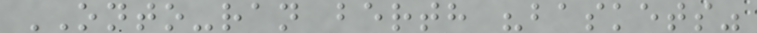ONTO-ran berth "baskets"
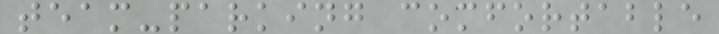team-parking comfortable
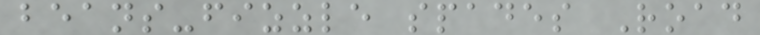beans-fizzle spades Road
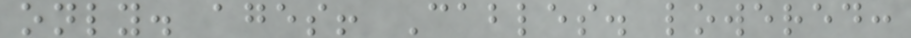only. ages! Cables. lowered:
